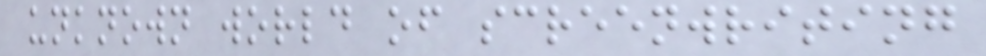unknown world of screenwriting
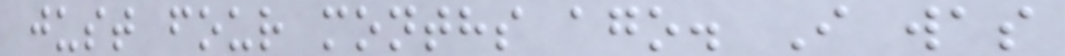just four months ago. I was
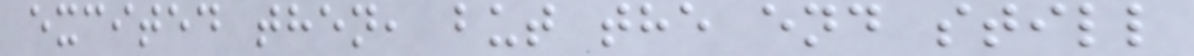excited then, but the end still
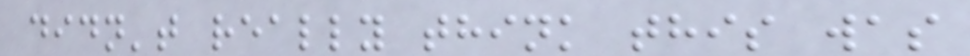didn't really think this was
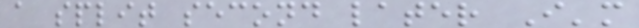a split second later I'm
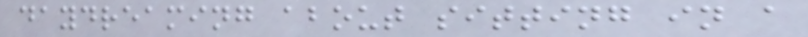daydreaming about sitting in a
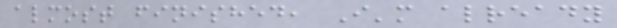almost finished, I'm already
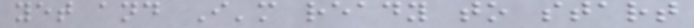yet and I'm ready to start
